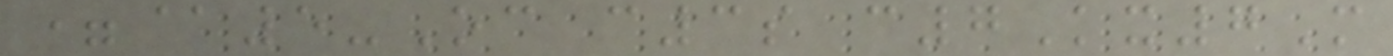=@5-Oc c3s c7Kx7M
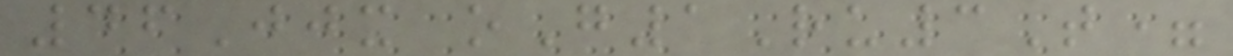46Jjx oG1Ru3T=
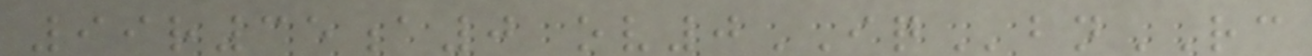99r35a0 ov0IQbnRC
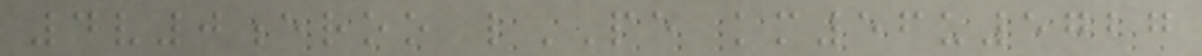4v0eroo lPE km56u5727
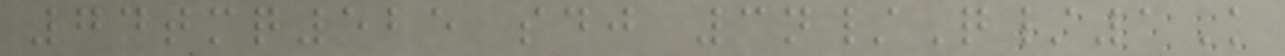74tmq525 sdj 3n/Q/1K
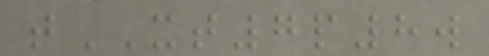tXT7p8w
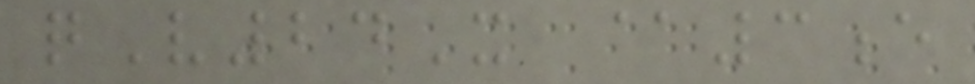qV24X @3e
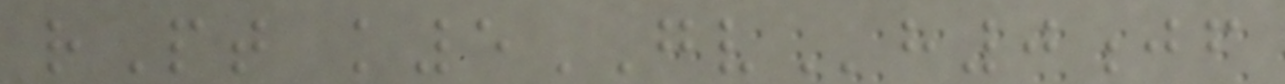rPt k5GVh0jf
